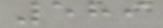589
